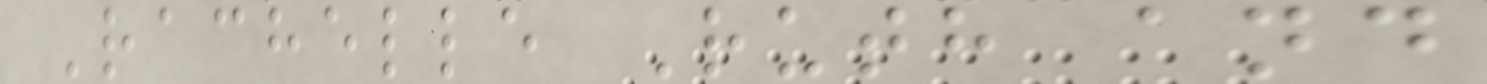Rachelle Ruth and
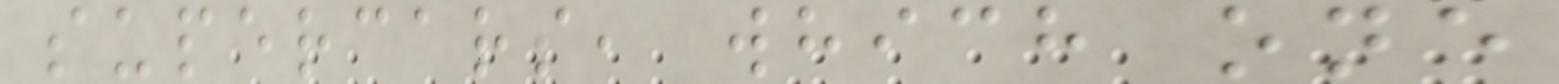supercars, which one
